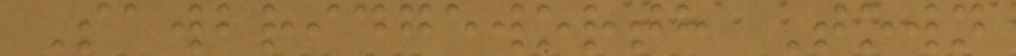Sawbridgeworth Town
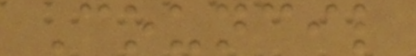Council
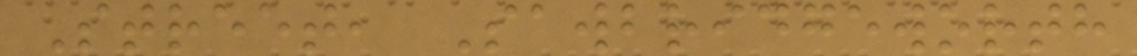Street, Sawbridgeworth
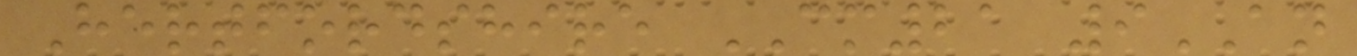Hertfordshire CM21 9AN
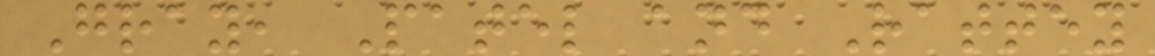Gray, Patel and Rattey
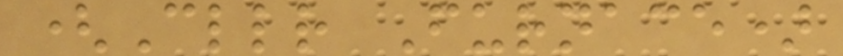(Cllr Furnace)
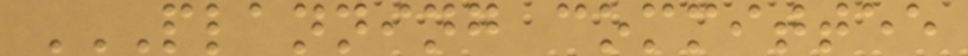PLANNING COMMITTEE
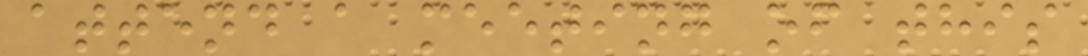attend a meeting of this
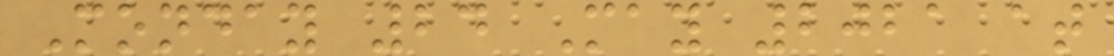Monday 24 May 2021 at
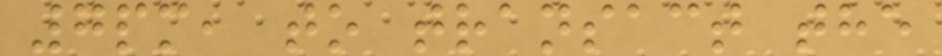7pm, to transact the
